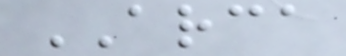ARCA
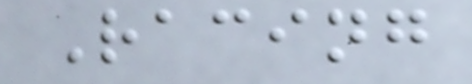Racing
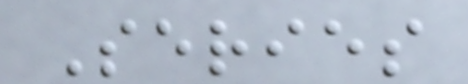Series
